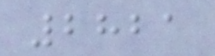2821
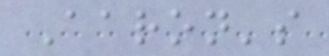Aaron's
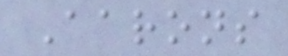Aarons
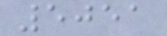5051
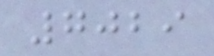7029
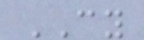CY
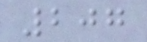207
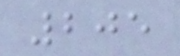205
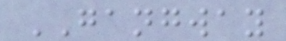GANGWAY
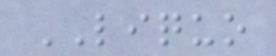LIQUO
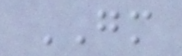GM
